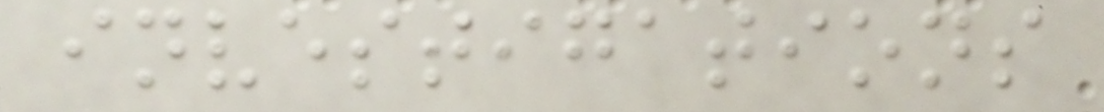investigations
